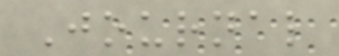Journal
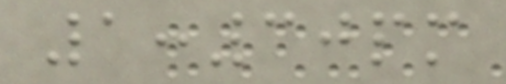1:30pm
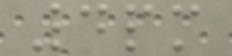4pm
